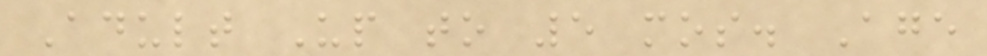Adult Up to 5 mos. Age
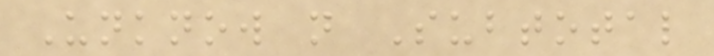Unknow n Subtotal
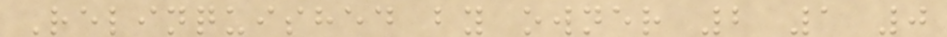Relinquished by owner 2 1 0
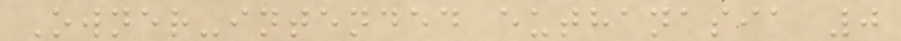Owner-intended euthanasia 0
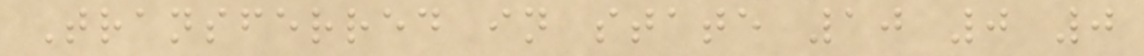Transferred in state 10 0 0
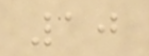10
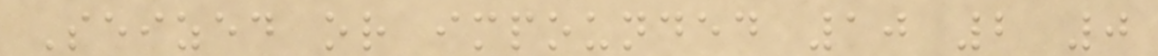Seized or impounded 10 2 0
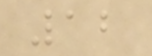12
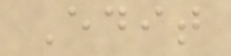Edit
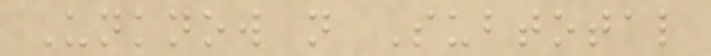Unknow n Subtotal
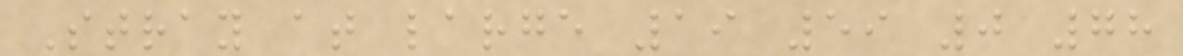Stray at large 19 59 0 78
